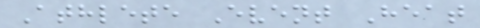Athlete Event Heat
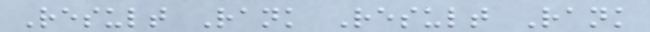Result Rank Result Rank
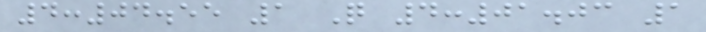4:04.55 1 Q 4:01.03 1
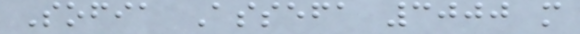Sofia Assefa 3000 m
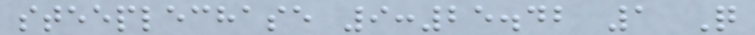steeplechase 9:25.42 1 Q
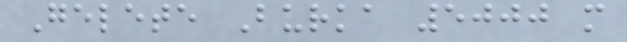Gelete Burka 5000 m
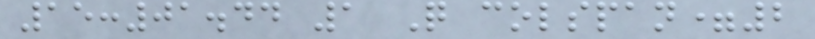15:01.44 1 Q colspan=2
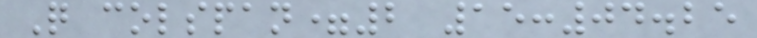Q colspan=2 15:04.25
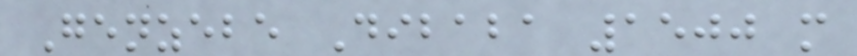Genzebe Dibaba 1500 m
